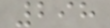298
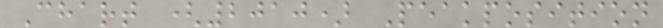Chart (2010) Peakposition
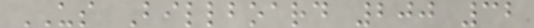US Billboard 200 32
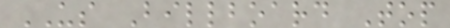US Billboard Top
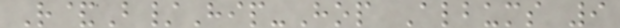R&B/Hip-Hop Albums 9
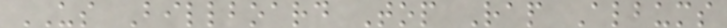US Billboard Top Rap Albums
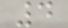4
